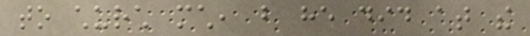to church much, but he did at the
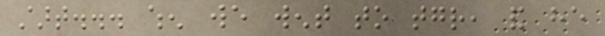start... when we went to together, and he
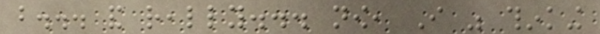but... and really... now, I was thinking
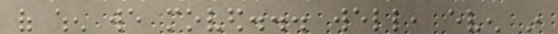of when we moved... well, even in
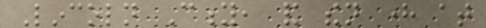Lincoln City, and then here at
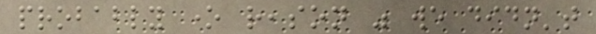probably one reason was we didn't
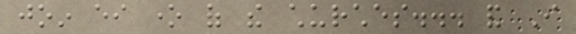join either one of the churches... and I
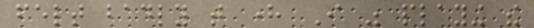felt badly that here I was playing the
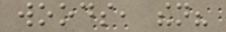woods, then?
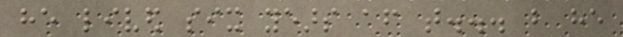he lived six years after that... but he
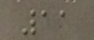11
